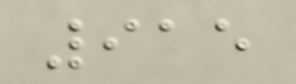915
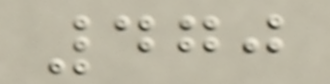470
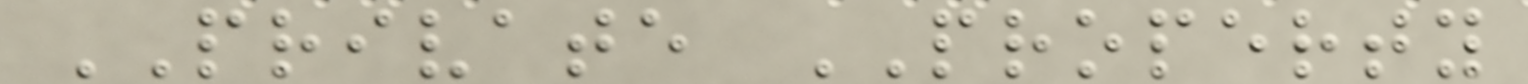PRIVATE PROPERTY
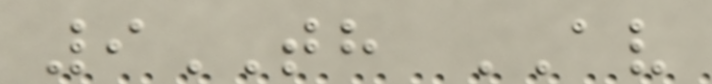9TH AV
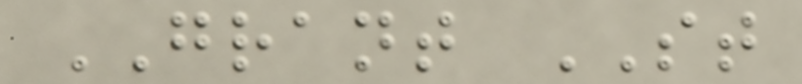GRANT ST
